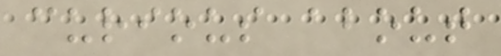curious about
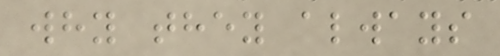why they always
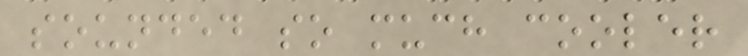sounded so much cooler
